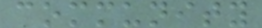community
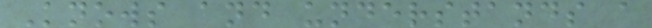Knows and understands a
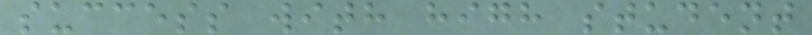success with high student
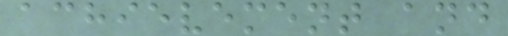achievement and
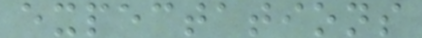expectations
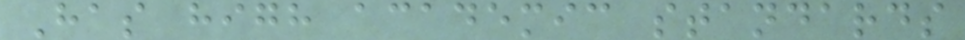Has high academic standards
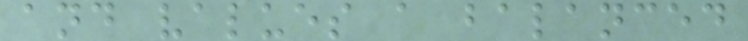and values a balanced
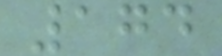174
